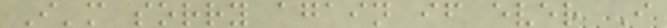I'm sorry again if ever I
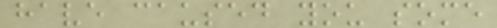have caused you some
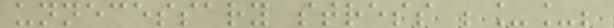unnecessary stress ;__;
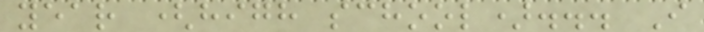year (high school)... I
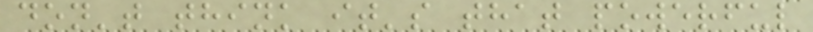don't think it's that powerful
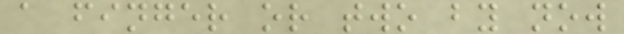a finger or two by now
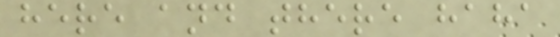here and there haha
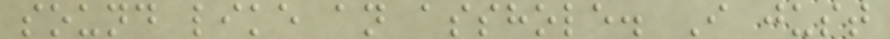sound like an asshole. I just
